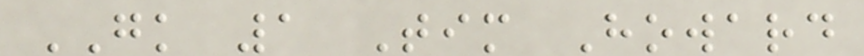GK 1 Tim Howard
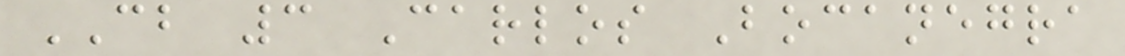CB 3 Carlos Bocanegra
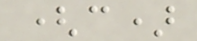(c)
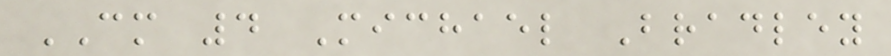CM 4 Michael Bradley
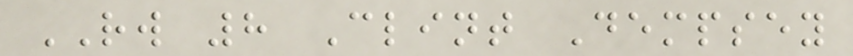RW 8 Clint Dempsey
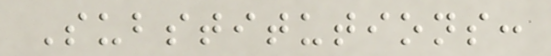Substitutions:
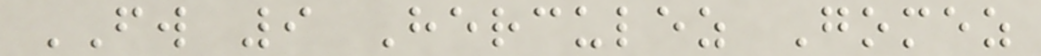FW 9 Herculez Gomez
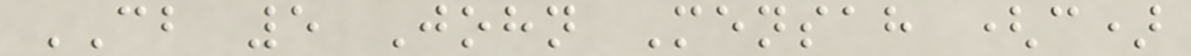CB 5 John Mensah (c)
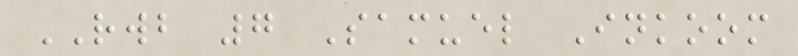RWB 7 Samuel Inkoom
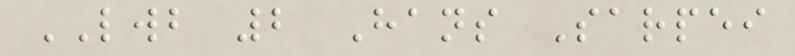LWB 2 Hans Sarpei
